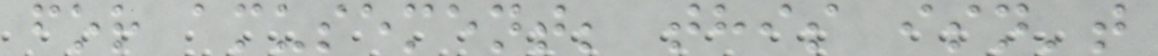for amusement; this isn't
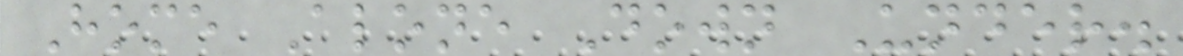Home Alone Down Under.
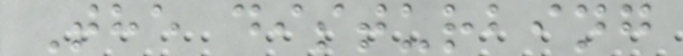The disturbing
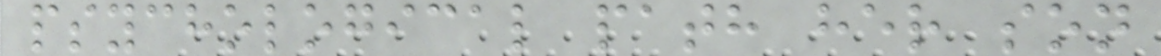psychological path her son
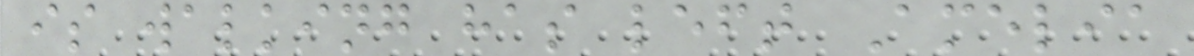is walking has left Amelia
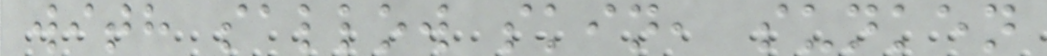with sallow skin, sunken
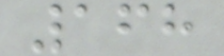168
